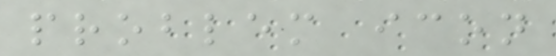problem icon
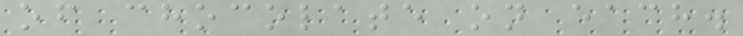of chocolate on each.
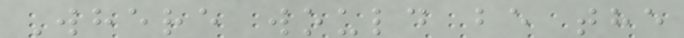Where would be the
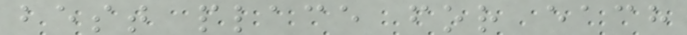best place for each
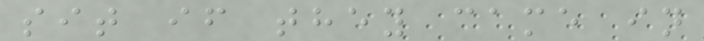sit if they came in
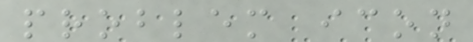problem icon
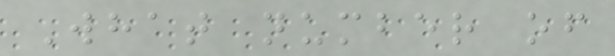What number of
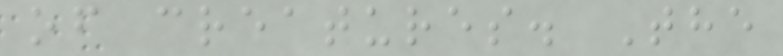of creatures. The
